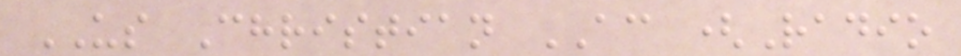US Christian AC (Radio
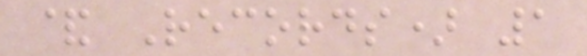& Records) 1
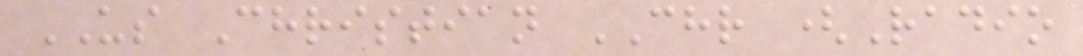US Christian CHR (Radio
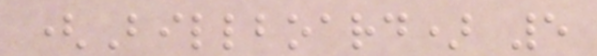(Billboard) 5
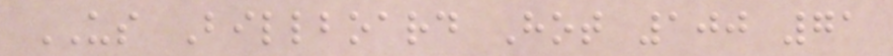US Billboard Hot 100 71
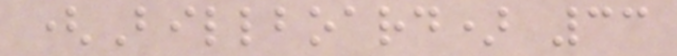(Billboard) 33
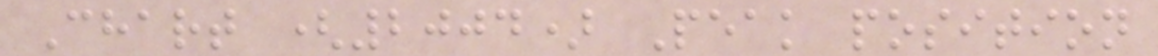Chart (2004) Peak position
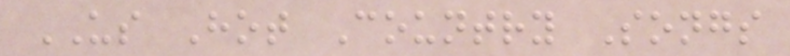US Hot Country Songs
